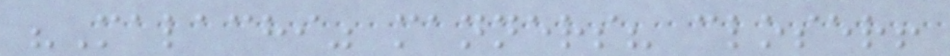"Malachi" manners? closer!
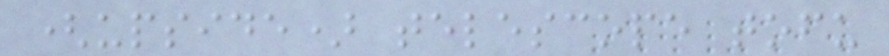(upside) telescope tofu
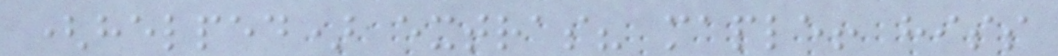(helped) extras? maple! hiss
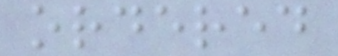ordered
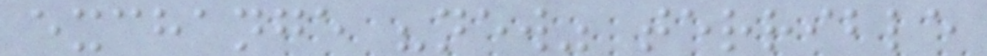exchange "new" terrible
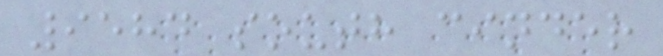9584 south cinder
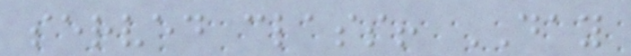served class! DAY
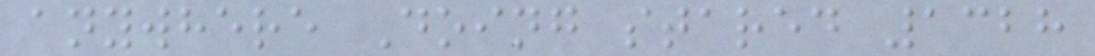anywhere Doing stared 1328
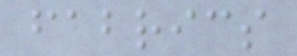fabrics
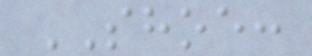SHOE:
